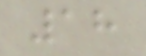18
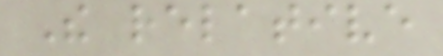The relative
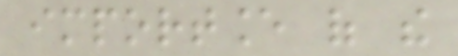importance of the
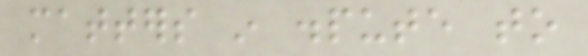matters in dispute to
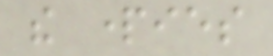the parties
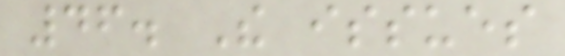46. The issues
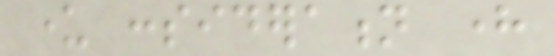under consideration here
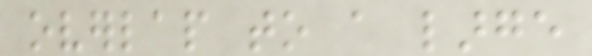overlap to a large
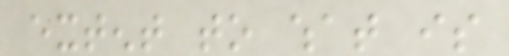extent to what is
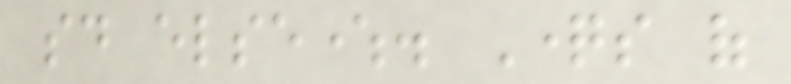said elsewhere. Questions of
